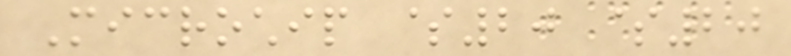Microchip $20 $20
